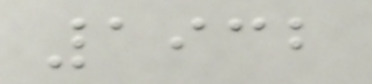1932
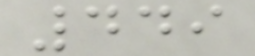449
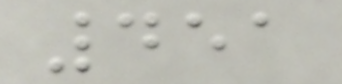451
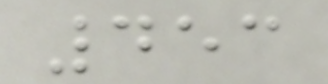453
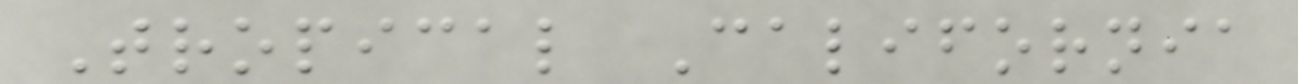Tropical California
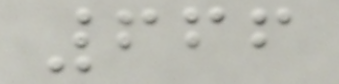666
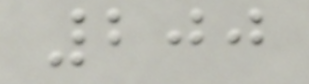200
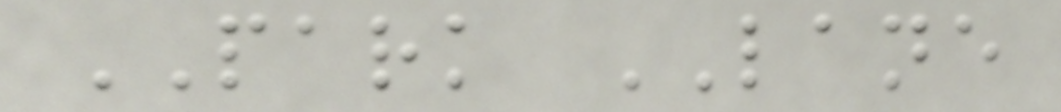PARK LANE
